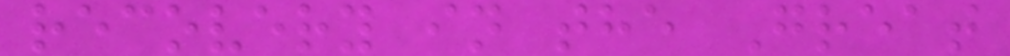recovery in the Great
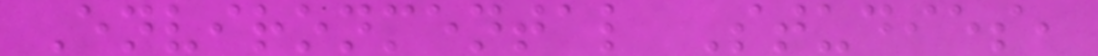Environmental Studies,
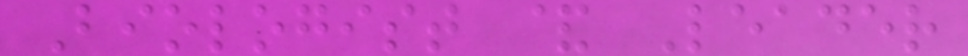Biologist & Leader
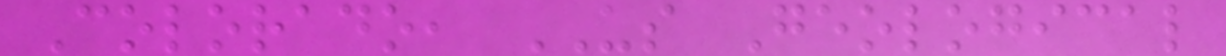Colorado, US Geological
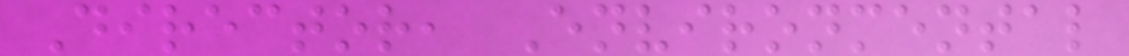Director, Environmental
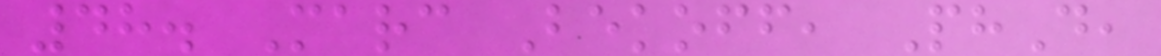48. Marc Bekoff, PhD,
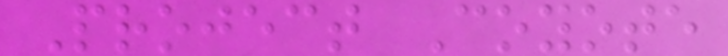Project Coyote
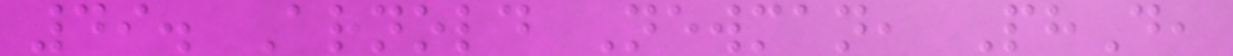49. Arnold Newman, PhD,
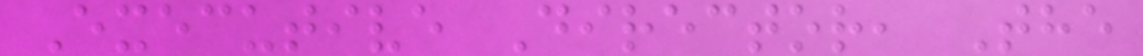Executive Director, The
